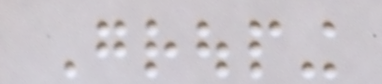Grouping
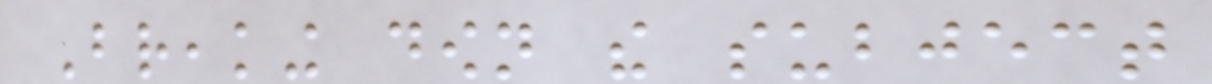Breaking down the subject
